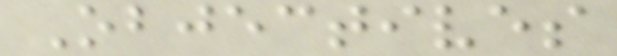Objectives
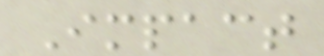Impact
